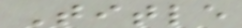Title
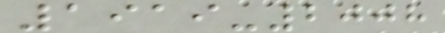1919-2008
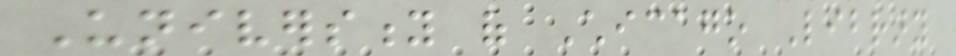University of Chicago Library
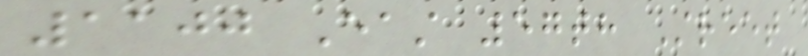1100 East 57th Street
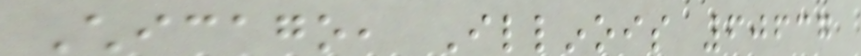Chicago, Illinois 60637
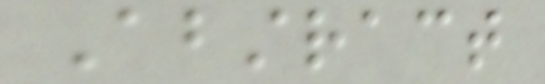Abstract
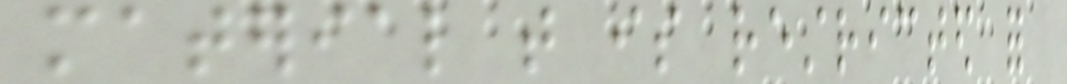material that is restricted for
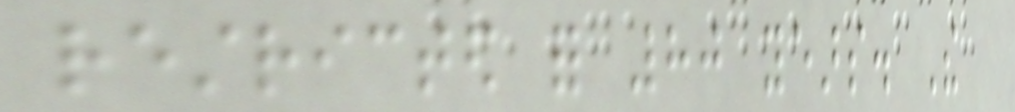restricted for 80 years. The
